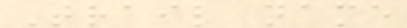Trail name
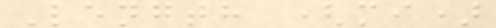Length (mi)
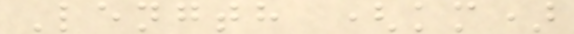Length (km)
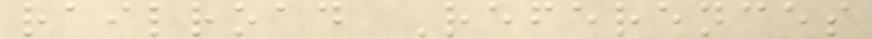railroad References
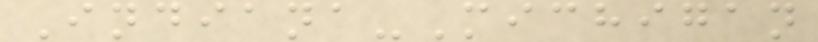Indiana-Michigan
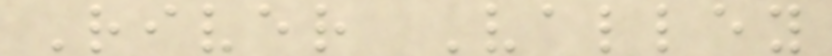River Valley
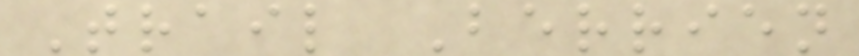Trail Berrien
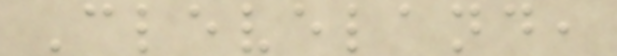Cleveland,
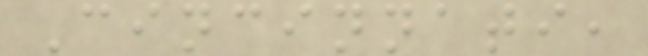Cincinnati,
